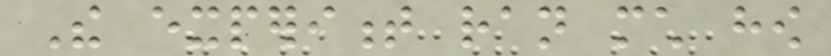The experiment ran much how
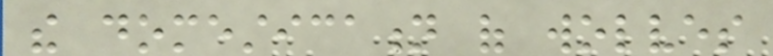the domestication of wolves
